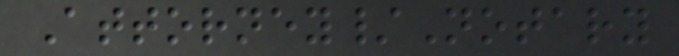Attorney/Notary
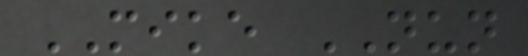MIKE NUN
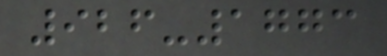926-1773
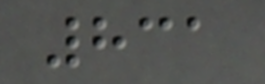831
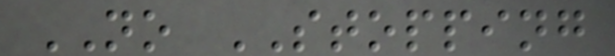NO STOPPING
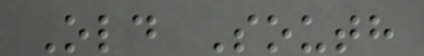Old South
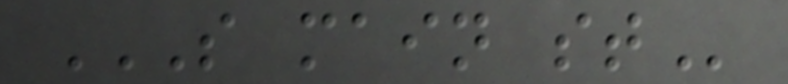S MAIN ST
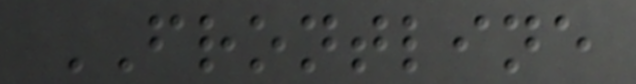FRONTLINE
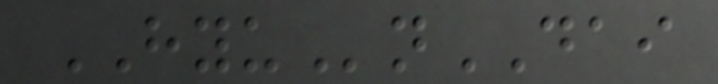HYUnDAI
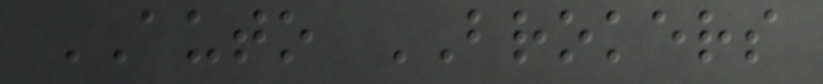AUTO BROKERS
